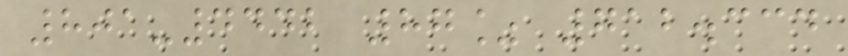801-4442 87% 712.334
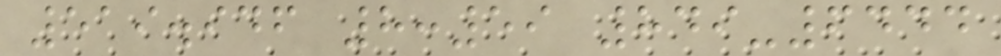519.946 8:59 849-6444
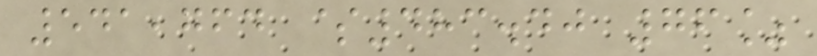541,764 $483.40 76%
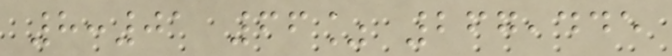8:01 66% 267,445
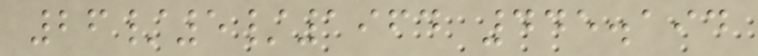26/5/1964 445.194
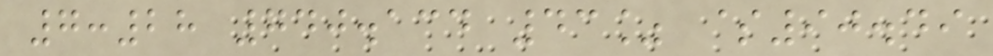7:28 740.134 43% $90.49
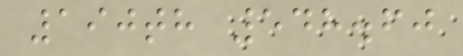190th 548.60
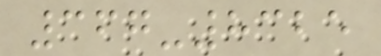367-8325
